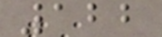122
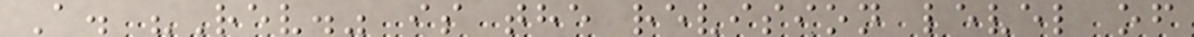A. "Rev." is the revision level of
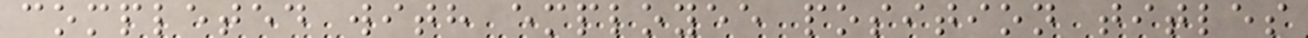completed with employee position titles
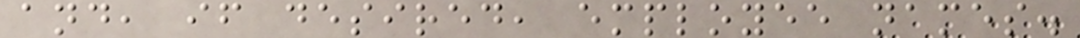and, if desired, employee names.
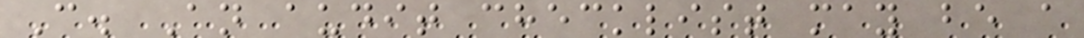C. An audit checklist may be a
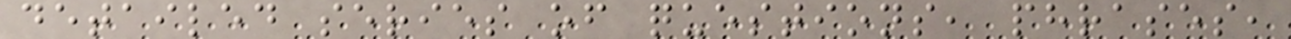detailed series of questions, phrases,
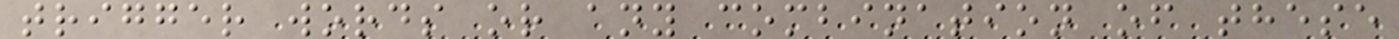trigger words or any combination of these
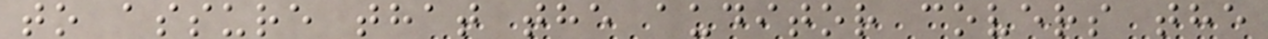to assure that the auditor covers the
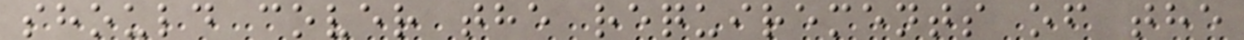should cover the requirements of the
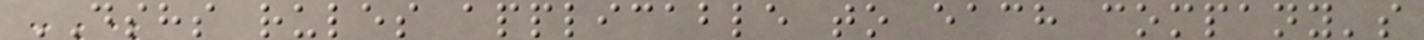DSHS rules applicable to each company's
